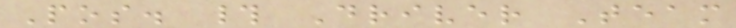Pos. # Driver Team
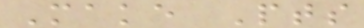Make Pts
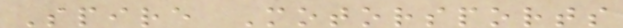Spire Motorsports
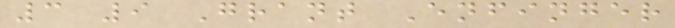3 9 Grant Enfinger
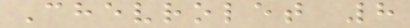Chevrolet 8
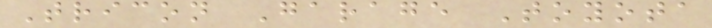Tricon Garage Toyota
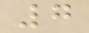7
